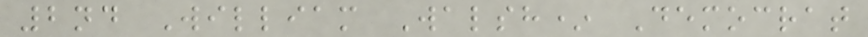2nd William Walsh* Democrat
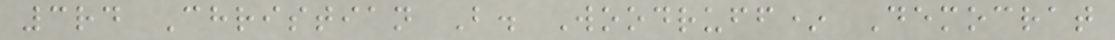3rd Christian B. Woodruff* Democrat
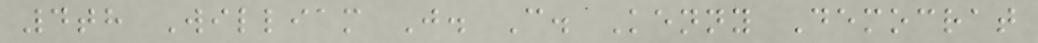4th William J. C. Kenny Democrat
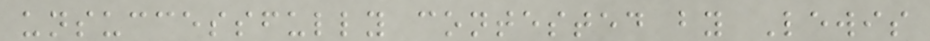unsuccessfully contested by Lewis
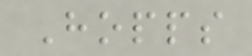Hopps
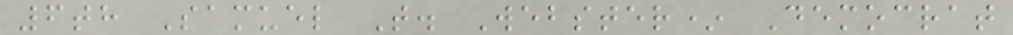6th Samuel T. Webster* Democrat
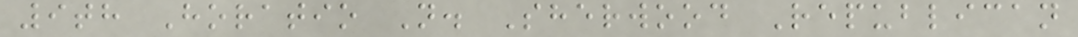9th Horatio N. Sherwood Republican
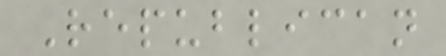Republican
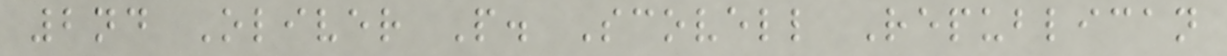2nd Oliver P. Scovell Republican
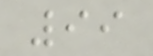99
